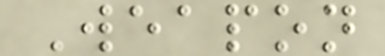Weapon
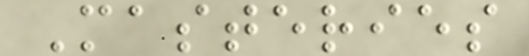Masteries
